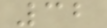32
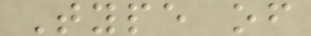Type of
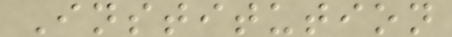Institution
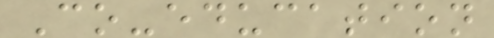Co-education
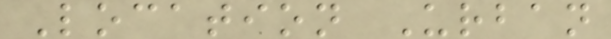Location Urban
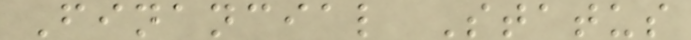Financial Status
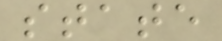state
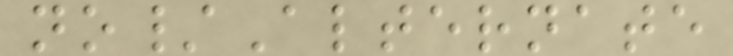no/Alternate
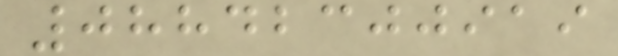08842300919
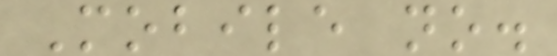Mobile no.
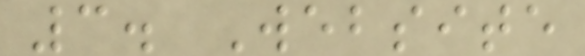3. Website
